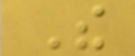The
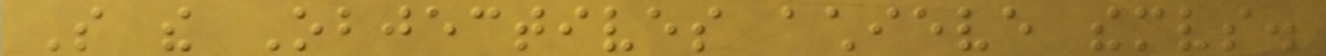So the Objectives achieve themselves.
